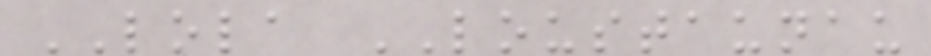LOLA LOUSTAUNAU
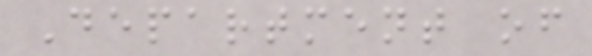Department of
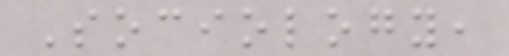Sociology,
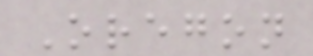Oregon
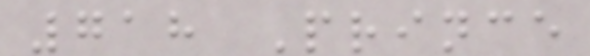718 Prince
